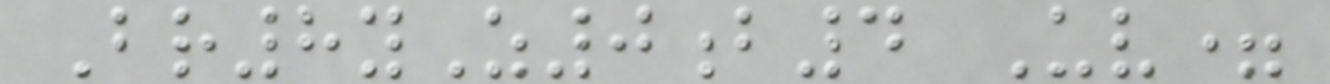Br8yZ0b4 Uv=
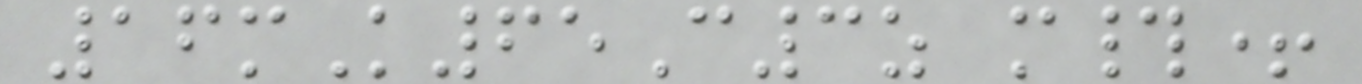16mK65C3z m#+
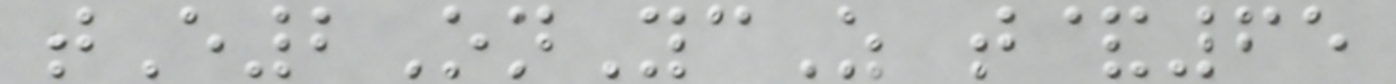tE2OnYcZ t&65
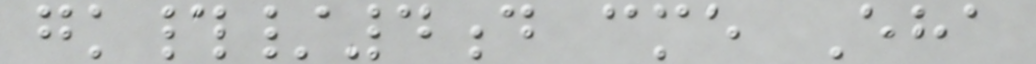gk#/4d cme Eha
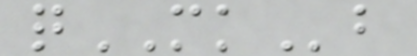qMKb
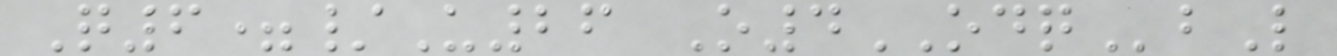Q6=/U26 O4ODQbL
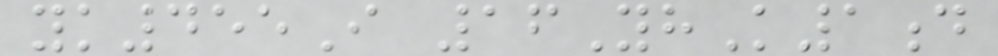yk455I 16YhK1d
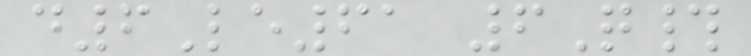d6Le61 6Q#
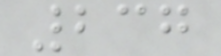237
